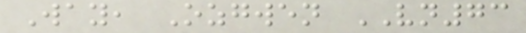Way, Ozgwen VN73
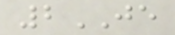2JE
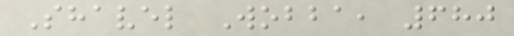Shavel Wobba, 680
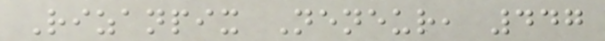Rizanpix Neneur, 447
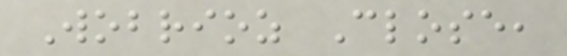Wobrioz Close,
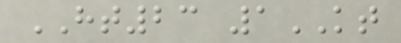HT23 1KT
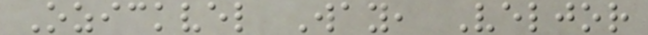Ozickvel Way, Veljor
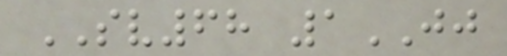SV68 1JJ
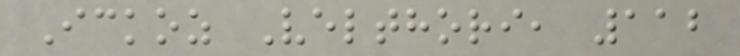Ickoz Velthori, 112
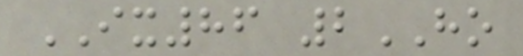IX86 2HO
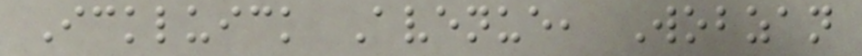Ickluick Avenue, Wobzan
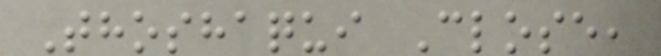Thoshaqui Close,
